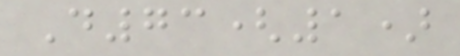D73(1)
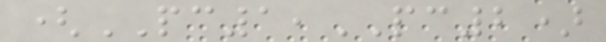(PC1,PC2)
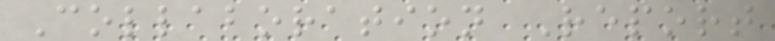Collaboration Report
